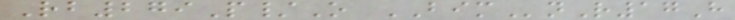Rb279P/O BIMnR17H
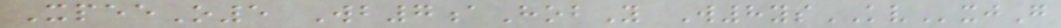XpeeO5 Wb7aHobY W8ysKVxjG
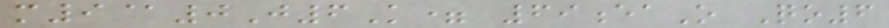m9@0J6K= 69eaO Qo6
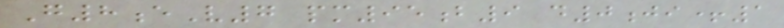G8eV7 pm95b9 d0ji+1
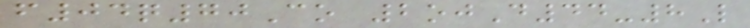f04q70Co 2ojD44-8L
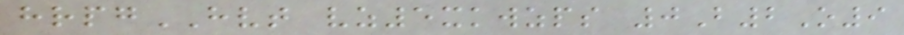hrpgHVT vz5xkwzps 0B2O9
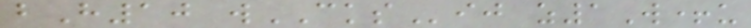bH10 wCKSij z1W+u
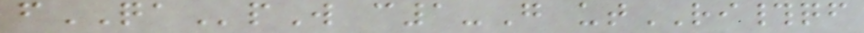fQApW c1-G utRI#qf
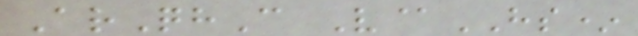ArQhC V@HS*
